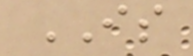IS
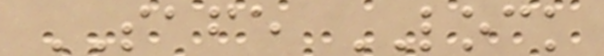SAFE LOCK
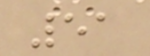51
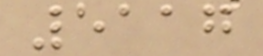5117
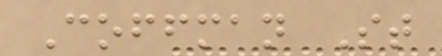Coffman St
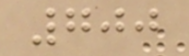700
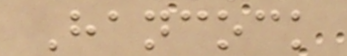Hancock
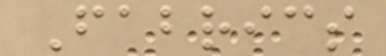Fabrics
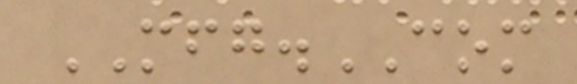MFG.COM
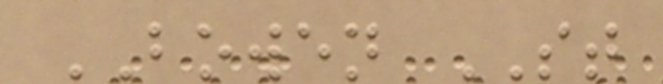BOWEN ST
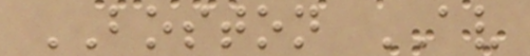BOSTON AV
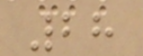28
